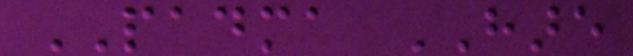PADMA HARE
